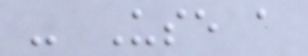- Use a
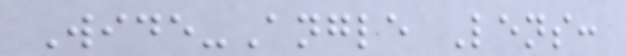Wide-Angle Lens:
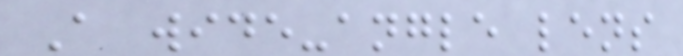A wide-angle lens
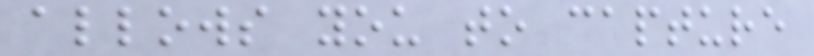allows you to capture
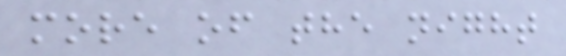more of the night
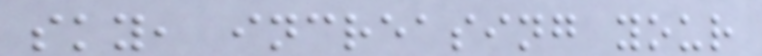sky, increasing your
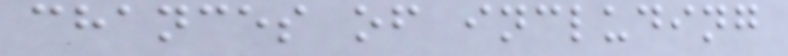chances of including
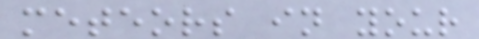meteors in your
